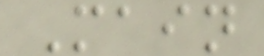Main
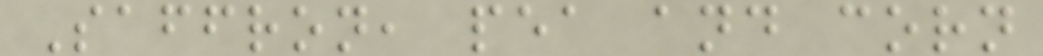Saffron, pea and corn
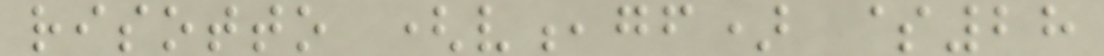risotto (v,gf) $28
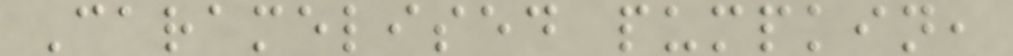Caramelised pumpkin,
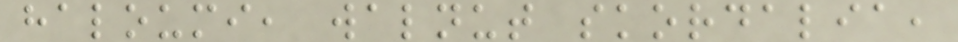haloumi, walnut skordalia,
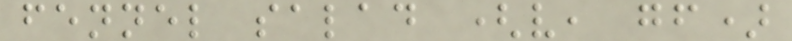fennel salad (v, gf)
